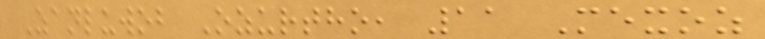Zanluwob Ozurtho, 11 Mexoz
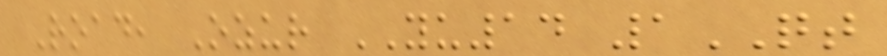Road, Ozur YU14 1QT
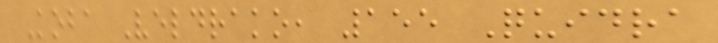Koba Veldrako, 155 Quidra
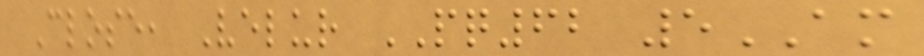Close, Velur PQ62 5AM
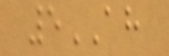5AH
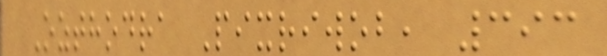Ozthodra Pixriwob, 393
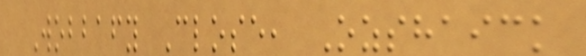Wobbafy Close, Ozshaick
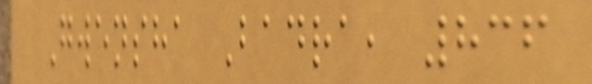Gwensha Badra, 836
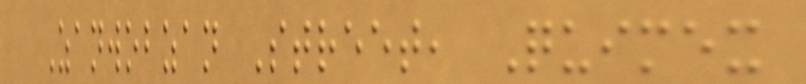Zanwobzan Street, Quimex
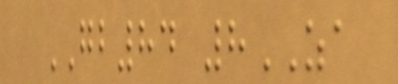GB84 8ZA
